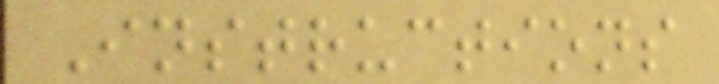Instructions
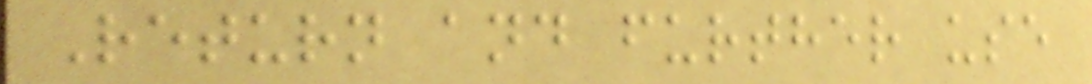Return and further use
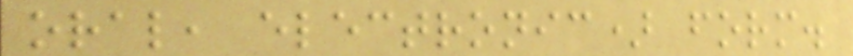oral, electronic) form.
